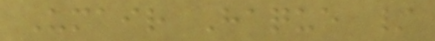Umair Haque /
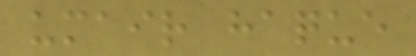umair haque
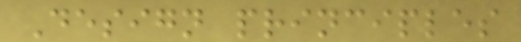Design principles
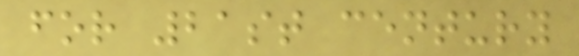for 21st century
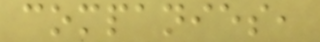companies,
